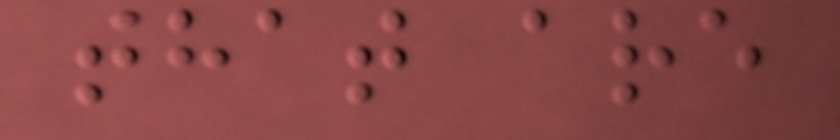that are
